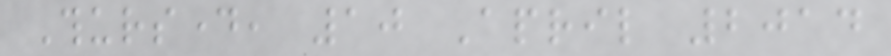Thursday, 10 April 2014
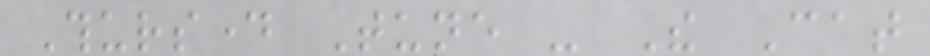Thursday Tune - The Cat
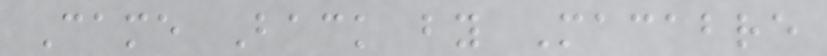Came Back by Macabre
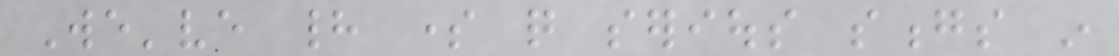We've had some quite serious songs in
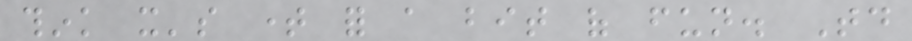think it's time for a bit of fun. Today
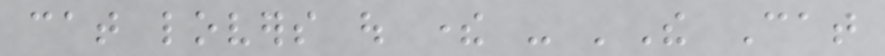cat lovers out there - 'The Cat
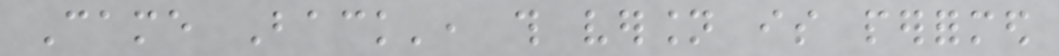Came Back', this version is performed
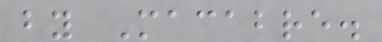by Macabre.
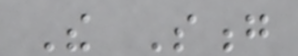The Song
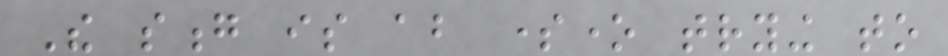The song is about someone trying to
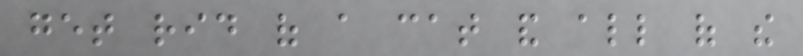get rid of a cat and all of the
